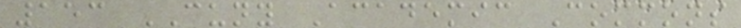153 CUNY Academic Commons
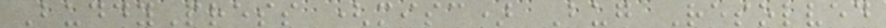BuddyPress (misc) Bug Resolved
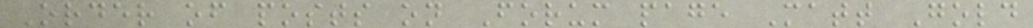Order of posts on Forum page Matt Gold
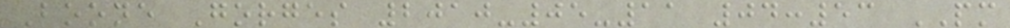Boone Gorges 2010-05-11 04:53 PM
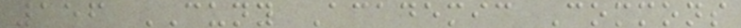156 CUNY Academic Commons
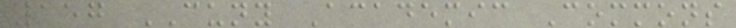157 CUNY Academic Commons
